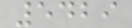5429
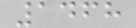1468
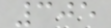305
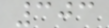303
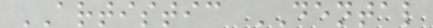ARTISTIC DENTAL
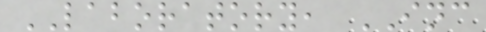LABORATORY, INC
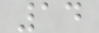14
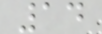14
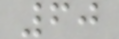60
